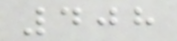408
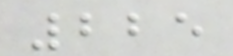225
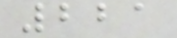221
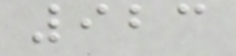923
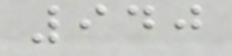940
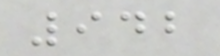942
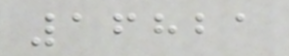16821
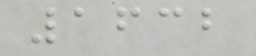1632
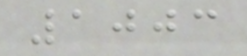1003
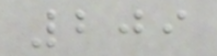209
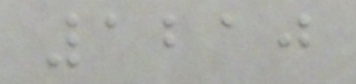1210
